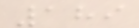189
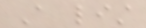A list
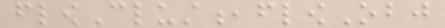flowClust,flowObj
